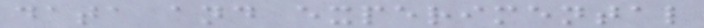data and experimental
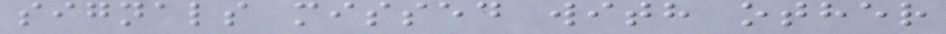signals missed with other
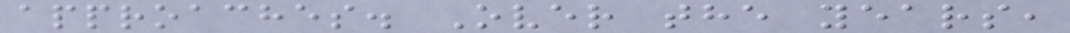approaches. Over the years,
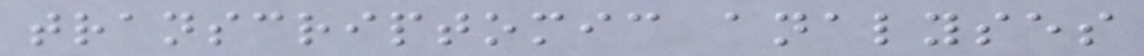transcriptomic analyses
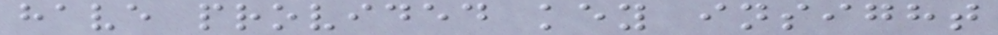have provided key insight
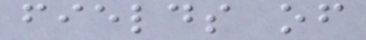fields of
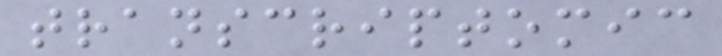transcriptomic
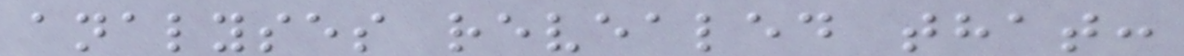analyses revealed that:
